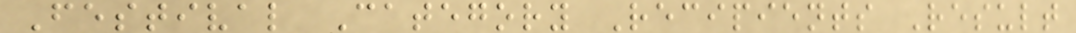Festival Category Recipients Result
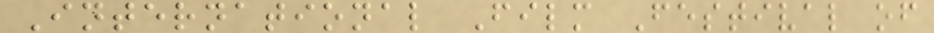International Film Festival of
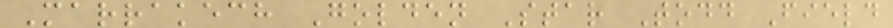Marrakech Golden Star Todd Field
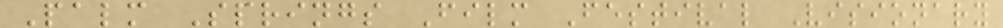Palm Springs Film Festival Visionary
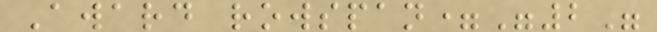Award rowspan="2"
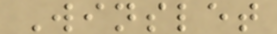Winslet
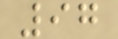97
